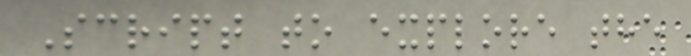Script to explore the
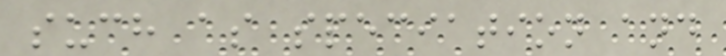such as speciation and
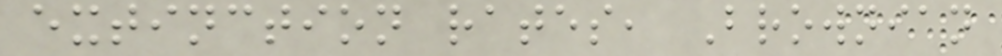extinction rates, Brownian
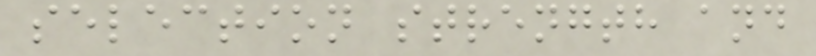selection strength and
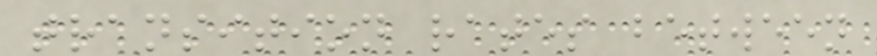transition rates between
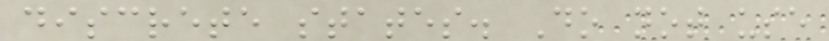discrete states. Do not use
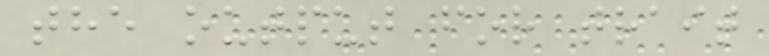the output for trait
